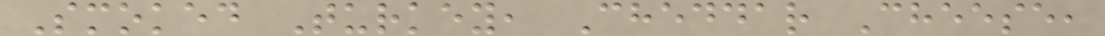Smoked Turkey, Cheddar Cheese,
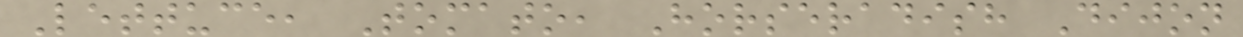Lettuce, Tomato, Horseradish Dijon
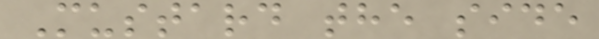Mustard the side
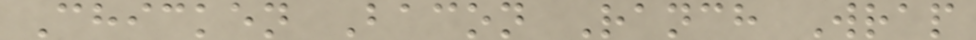Chicken Bacon Ranch Wrap
